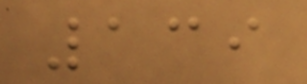139
